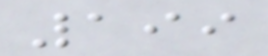199
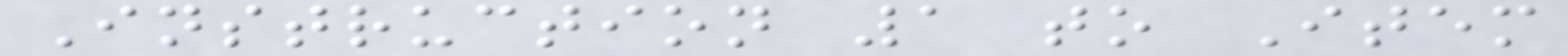Instruction 1 to Item
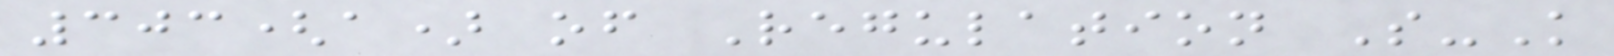303(a) of Regulation S-K
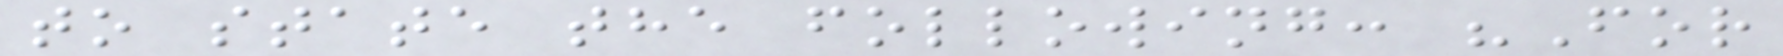to state the following: "For
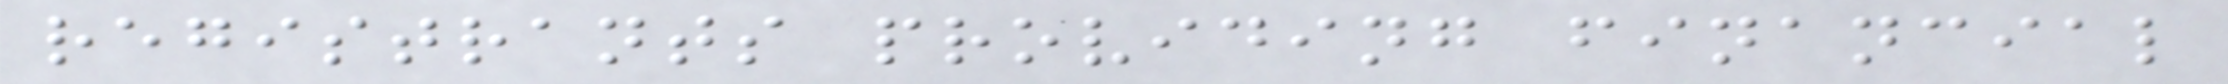registrants providing financial
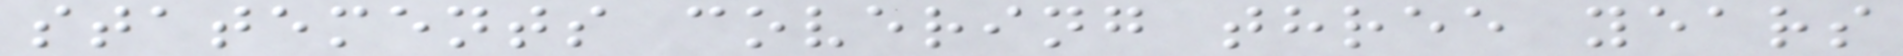statements covering three years
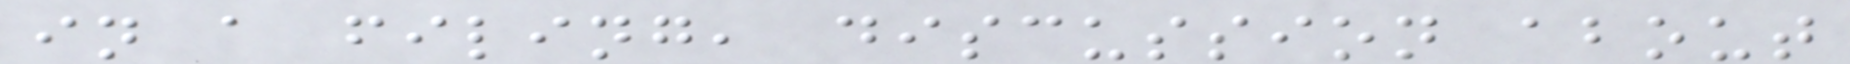in a filing, discussion about
